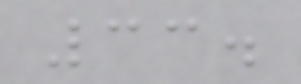33.
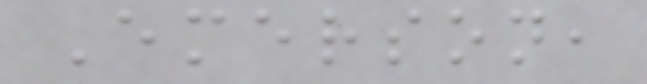Emerson,
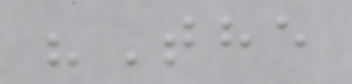"The
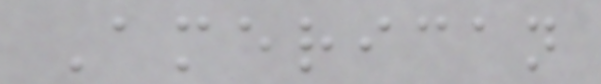American
